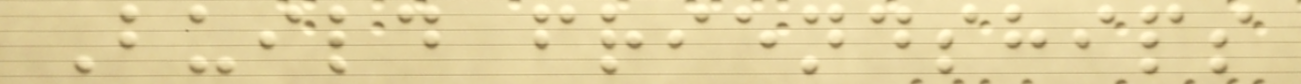Build friendships
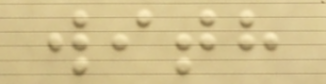with
